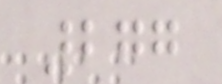277
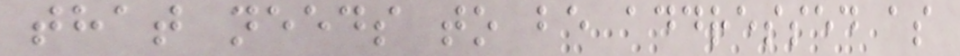that needs to be addressed as
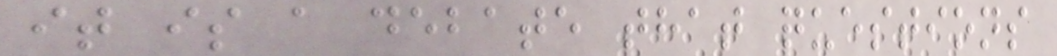it is a debate that questions
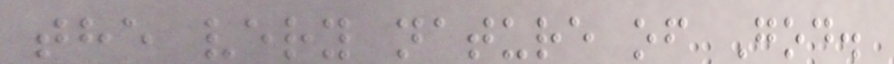the very nature of God.
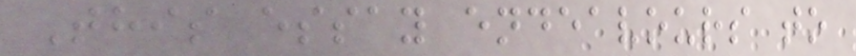This essay endeavours to
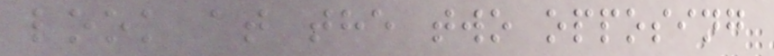look at the two opposing
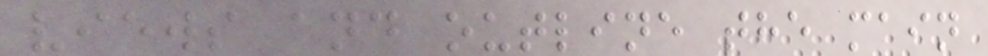views and outline the main
